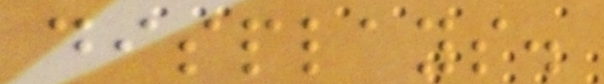displays.
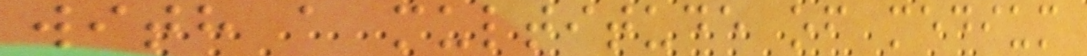with a multitude of medium
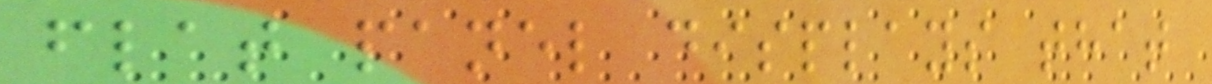flat panel displays that
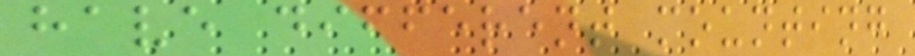have different mounting
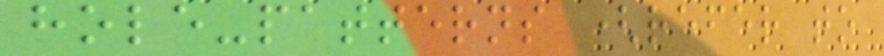hole-patterns (refer to
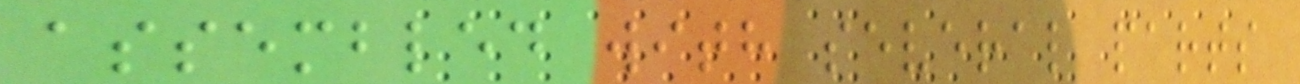assembled with several parts
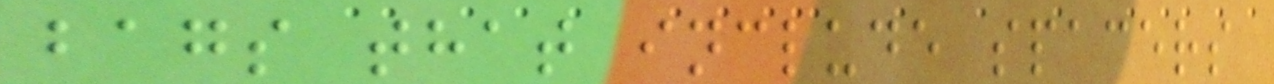bags that include spacers
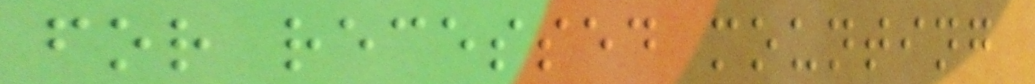for recessed mounting
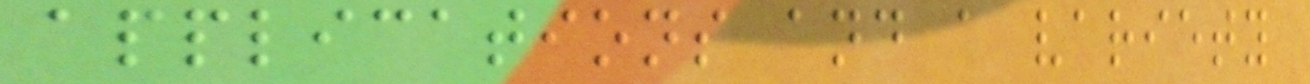applications and a variety
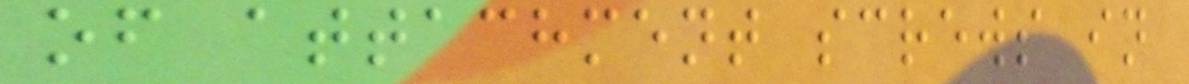of attachment screws in
